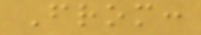From:
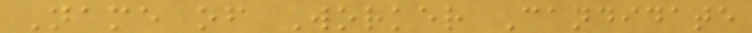Name of Worker Candidate
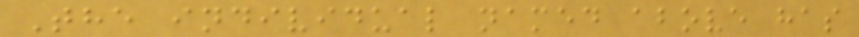The individual named above has
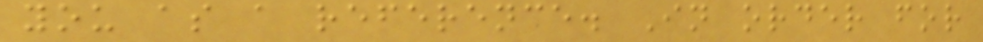you as a reference. In order for
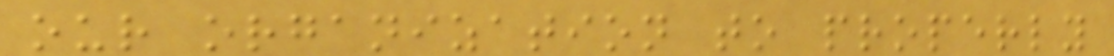our organization to properly
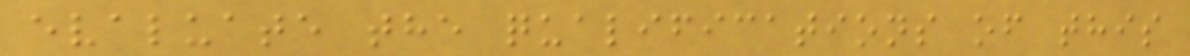evaluate the qualifications of this
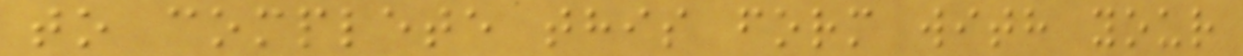to complete this form with your
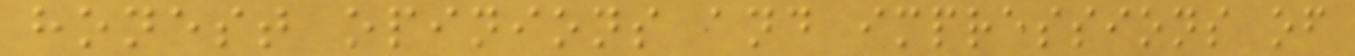honest opinions and impressions of
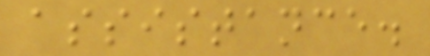assistance.
